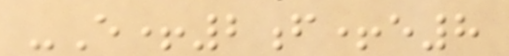-E+2f+e8
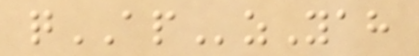qAPzYah
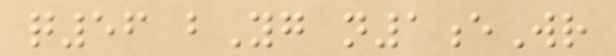q56 bYg n1eWr
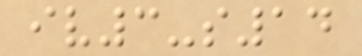iv3-s14
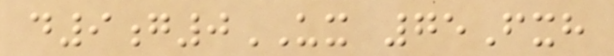d9g0UX 75Fxh
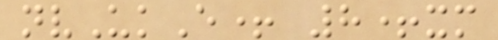nvUkE+ 8+xm
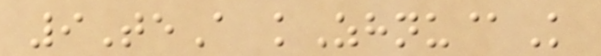9TeA kZhnu@K
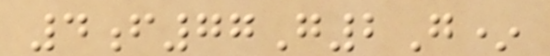4f77G2G*
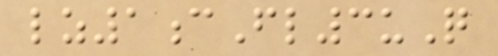lz1cFl3uQ
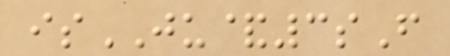isJU&3sF
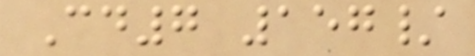Cd7 157/
